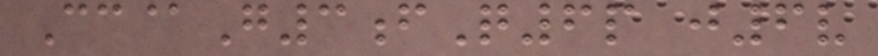Cc@G3fQ6p j6v
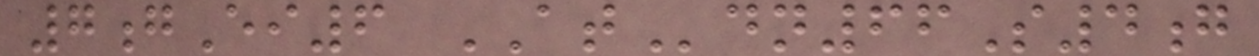7gEi6 ATdn66S4g
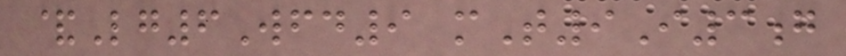&Lg6Wfd9 mT9I3g
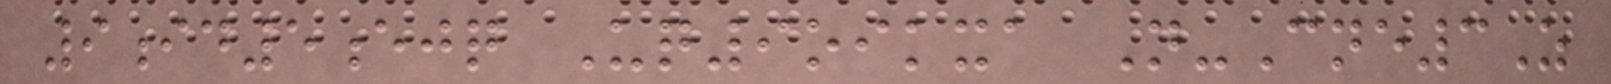9id5ejq Uq9oikxa N-Cne3Z
